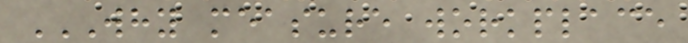WHY MEASURE WORKPLACE
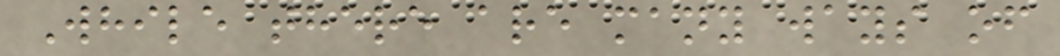While there are many ways of
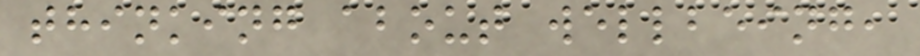thinking about wellbeing,
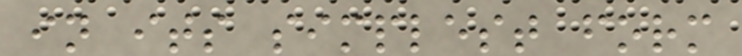in its simplest form
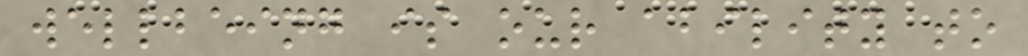wellbeing is our ability to
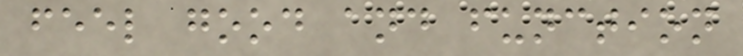feel good and function
